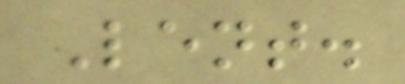Lent.
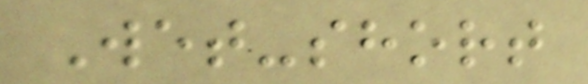Wet-short
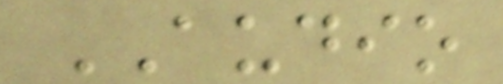AUDIO
